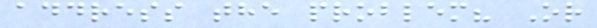address the problem? Or
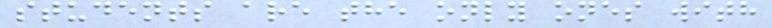students are the only ones with
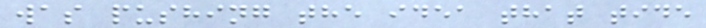was pushing the idea that tide
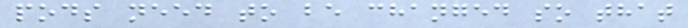pods need to be changed so that
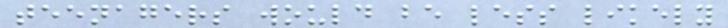teenagers would be less likely
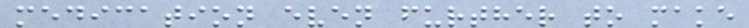medication even further to make
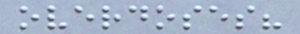overdoses?
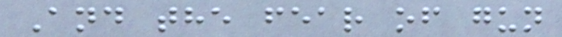And the fear of gun
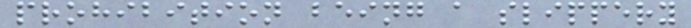prohibition being a slippery
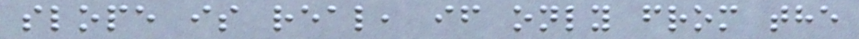slope is real, if only from the
